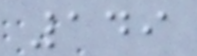149
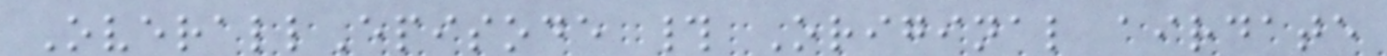OverallEpisode # Original airdate
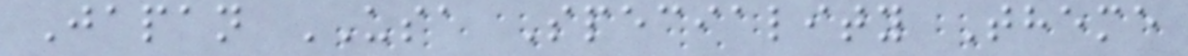Japan USA Speciality Theme
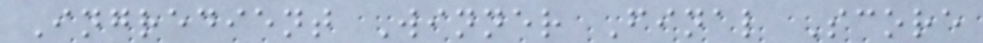Ingredient Winner Final Score
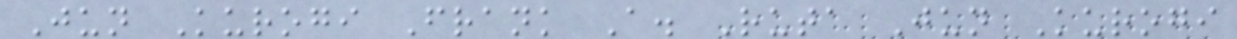Jun Kurogi Frank A. Ruta Jun Kurogi
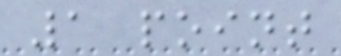1 point
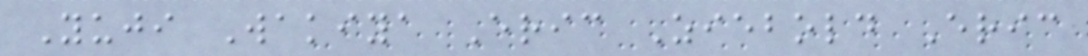Yuji Wakiya Eric Ziebold Eric
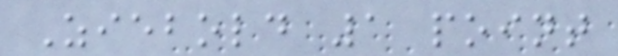Ziebold 1 point
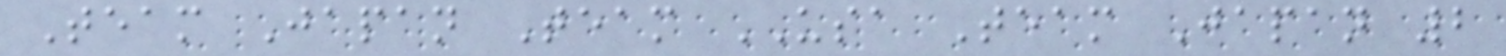Team Japan Team USA Team Japan 2
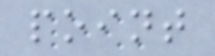point
